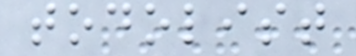todolist
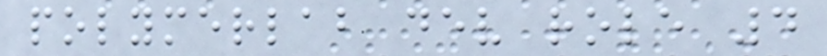polymerlab dev role 4
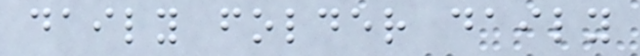daily folder daily
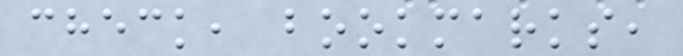check, bookmarks,
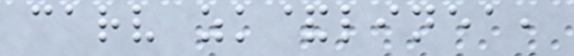carv zk&linea,
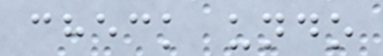check undo
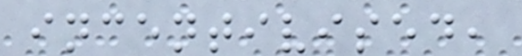incentivised,
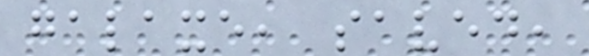galaxe, saved,
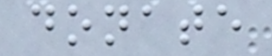donate
